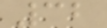32
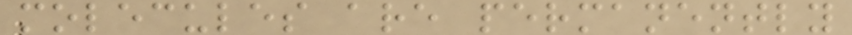molecules are permanently
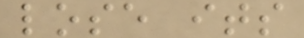lose its
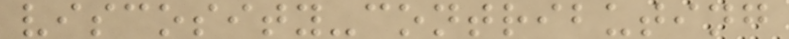viscosity-contributing
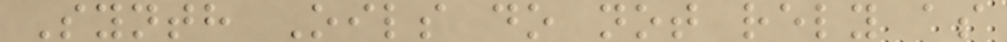Synth Oils do not rely as
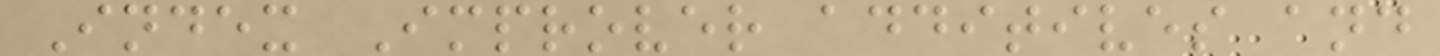Index Improver additives and
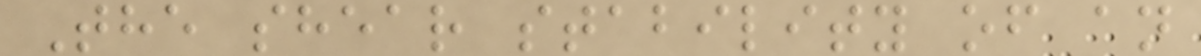The shear stability of an
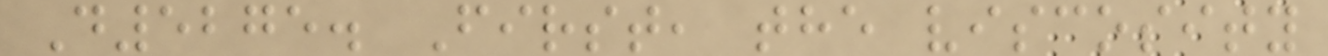D5275. First, the viscosity
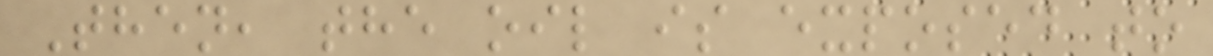Then, the oil is exposed to
